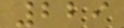229
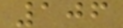106
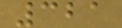321
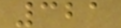321
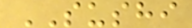SUSHI
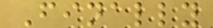Finally
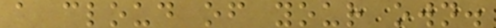a cloud of your own.
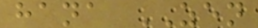hana ZEN
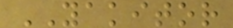YAKITOR
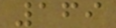169
